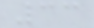33
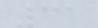31
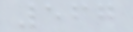567
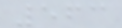563
